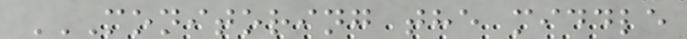MONITORING THE MIDDLE
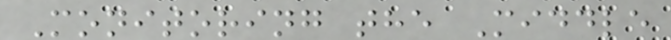Monitoring the Middle
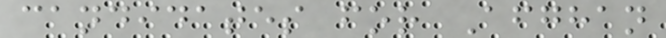candidates for Afghan
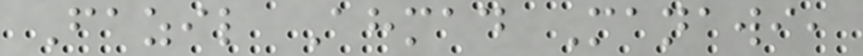Fazil Ahmad Manawi,
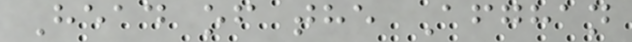Head of the Afghan
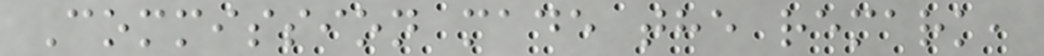Commission made the remark,
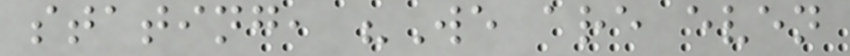stating, "We are even
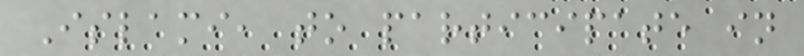Islami, to participate in
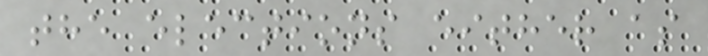the elections either as
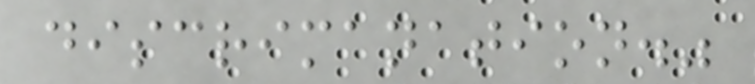discrimanation."
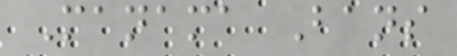Manama Bans
